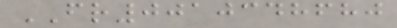FR0010348680
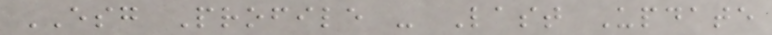ESG Profile - Last Update
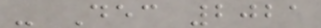- Dec 2021
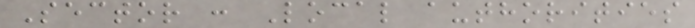Sector : Local authorities
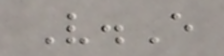V.E
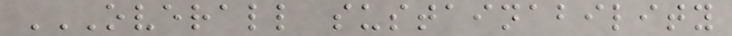OVERALL SUSTAINABILITY
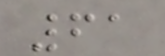61
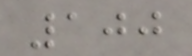100
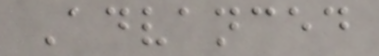Advanced
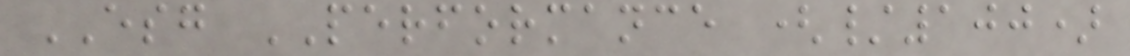ESG PERFORMANCE (/100)
